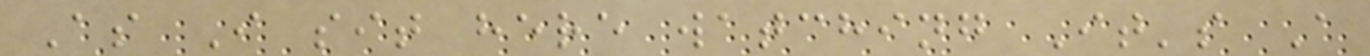As I sit here watching It's A
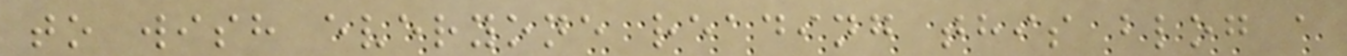to wish everyone reading this blog a
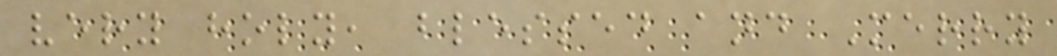very holy, blessed and Merry
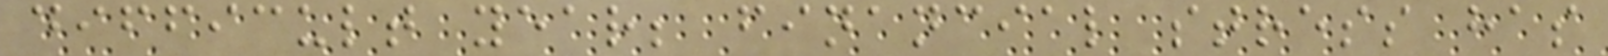difficult year; financial stress has
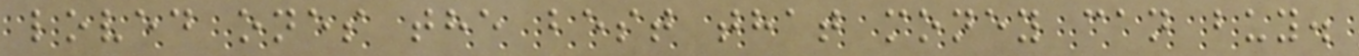loved ones the best that money can buy.
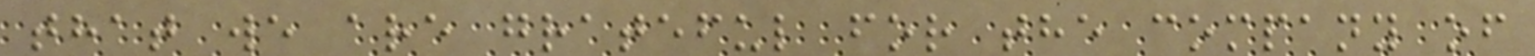that we are grateful for the company of
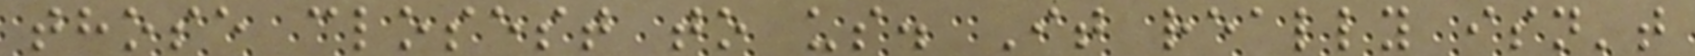those closest to us. It really isn't
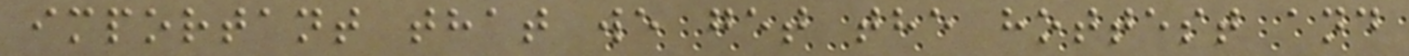important that we get the hottest and
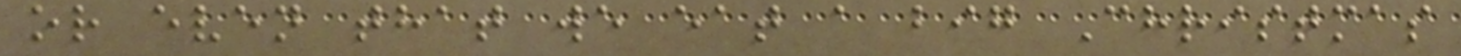or even that we eat a big Christmas
